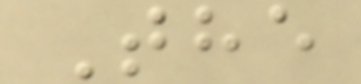The
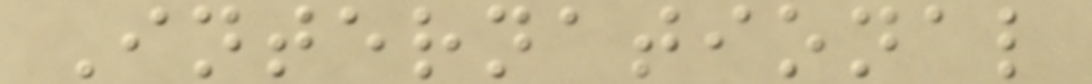International
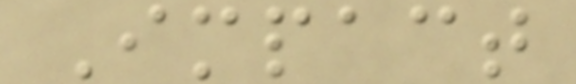Impact
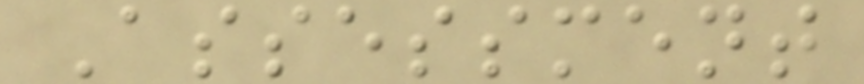Assessment
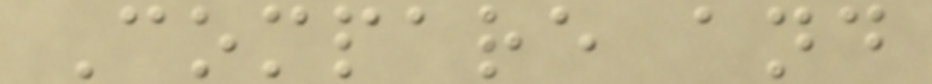Compare and
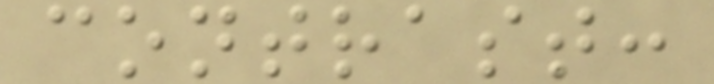contrast:
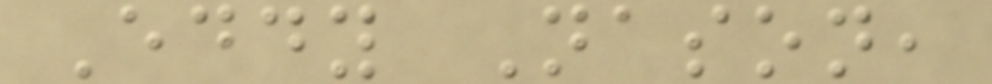Eddy Nason,
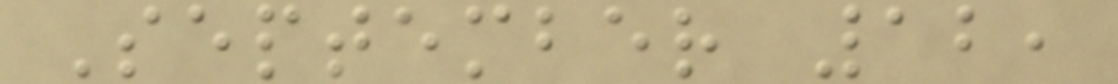September 12,
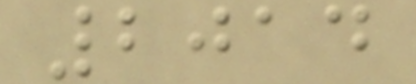2014
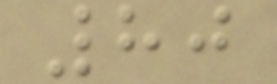80
